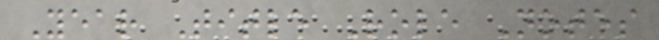Year Title Role Notes
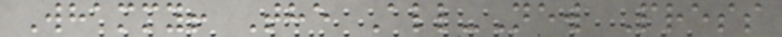Whammy! The All-New Press
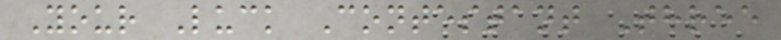Your Luck Contestant Three
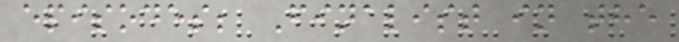episodes; Finalist in the
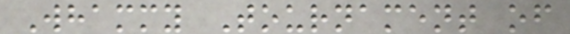Whammy Tournament of
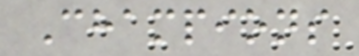Champions
